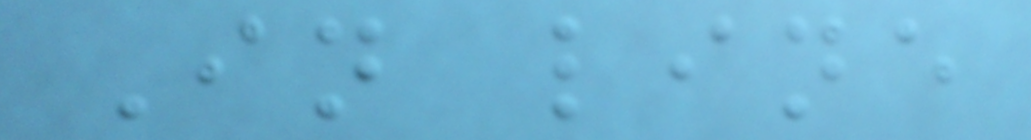In line
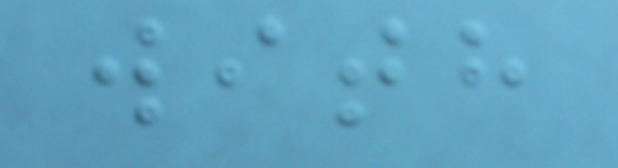with
